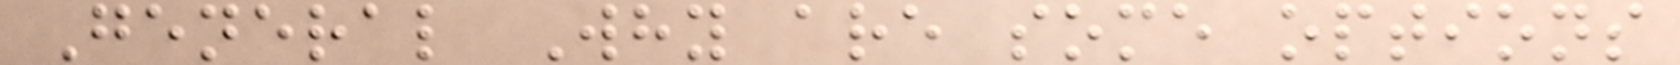General Why are some options
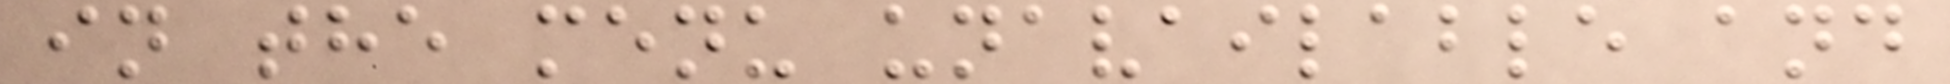in the menu unavailable and
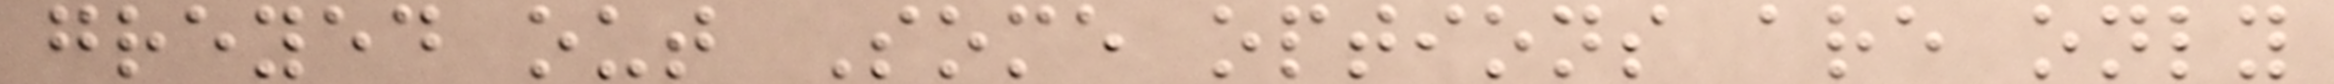greyed out Some options are only
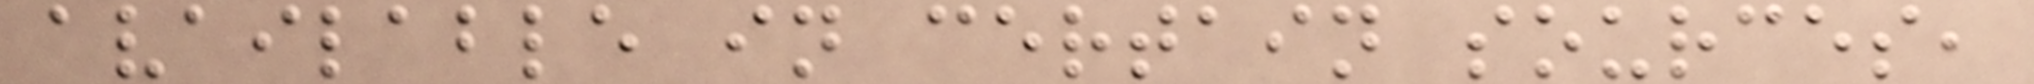available in certain sources,
